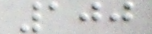100
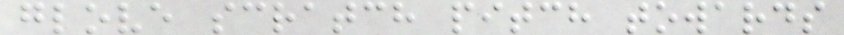glove scratch pitch towards
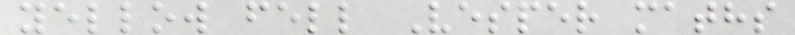yellow fell Vesper maths
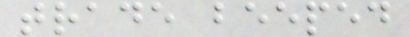trade beeped
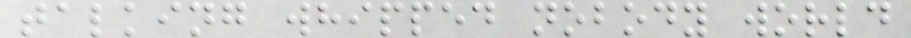talking whipped nobody world
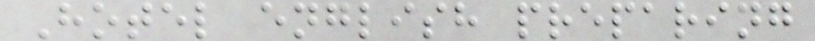Hotel english preparing
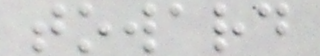toward
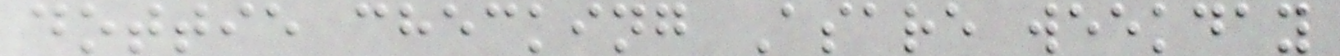dottie checking Asare weekday
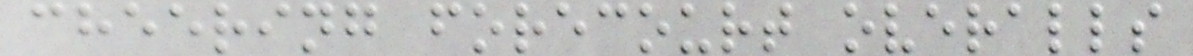cheering forecourt overalls
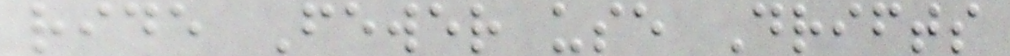ride Fewer use Drifts
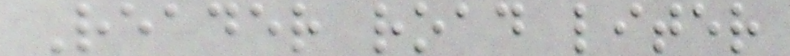Reader road liter
